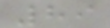89
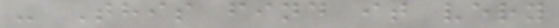- This find it very
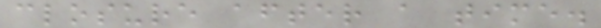closure after a time.
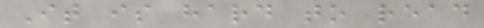It is hard to read
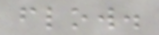flow.
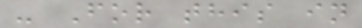- For this in
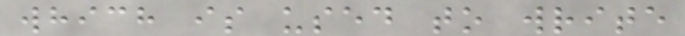which is used to write
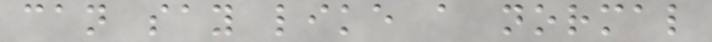can say like a normal
